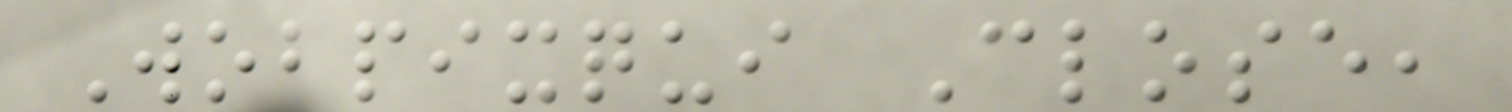Wobpixqui Close,
